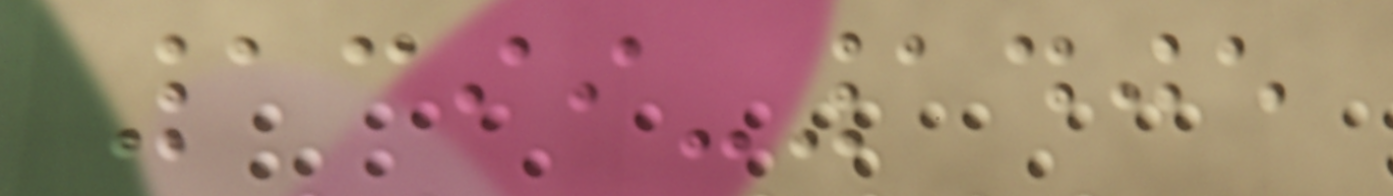1399-1405
